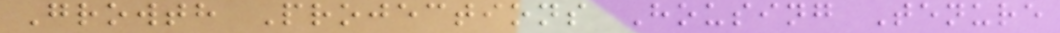Growth Projections Housing Tenure
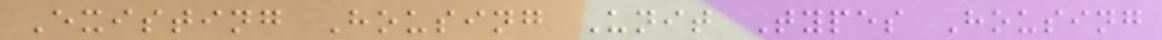Existing Housing Unit Types Housing
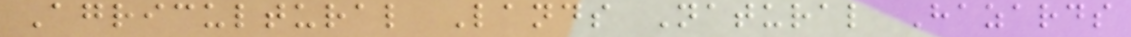Agricultural Lands Natural Hazards
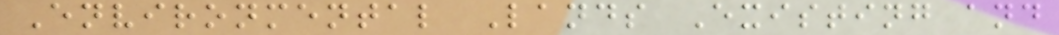Environmental Lands Existing and
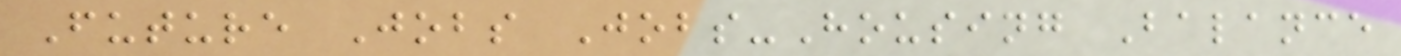Future Jobs Jobs-Housing Balance
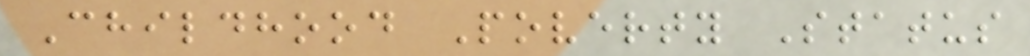Childhood Poverty Status
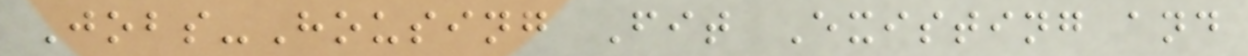Jobs-Housing Fit Existing and
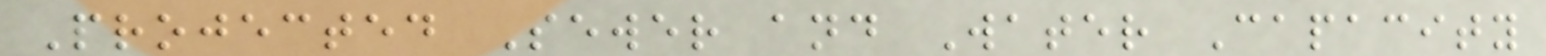Projected Sewer and Water Capacity
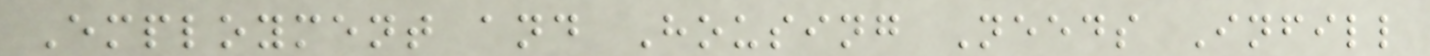Employment and Housing Needs Infill
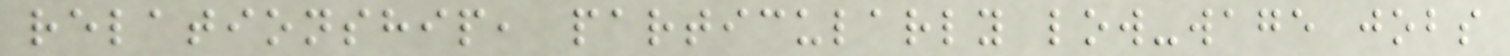relationship, particularly low-wage jobs
